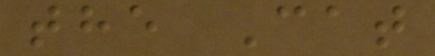the Cat
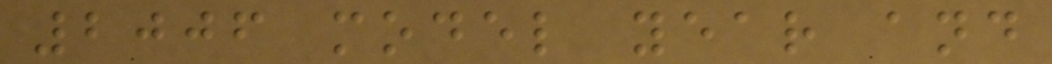2006 model year and
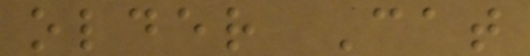older Cat
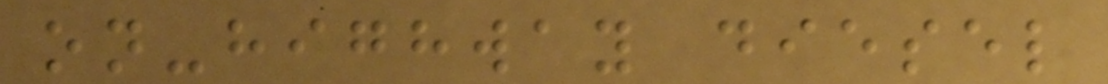on-highway diesel
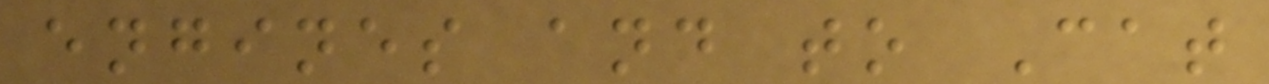engines and to Cat
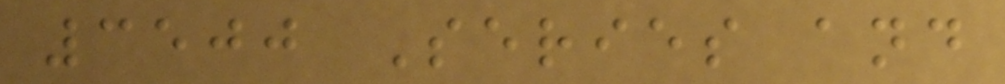3500 Series and
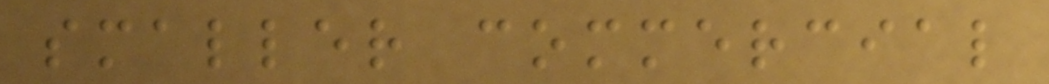smaller commercial
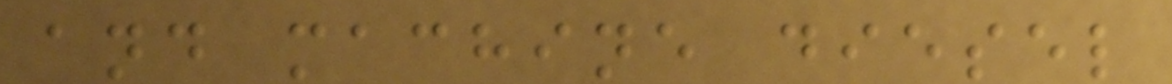and machine diesel
